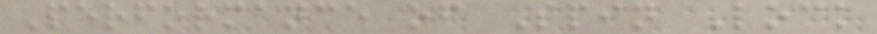Performance of Spin Lock
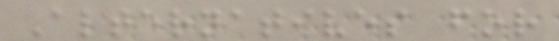Alternatives for
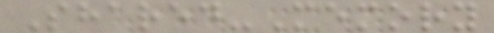Shared-Memory
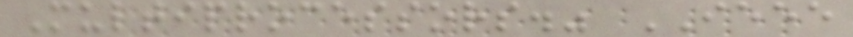Multiprocessors." IEEE
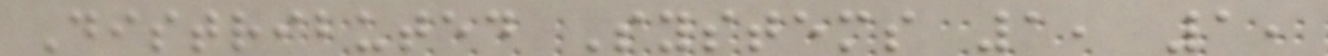Distributed Systems 1, 1,
